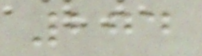274
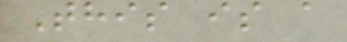This is a
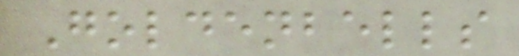Goldenbells
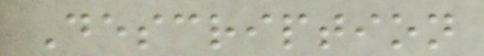Description
